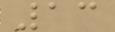13
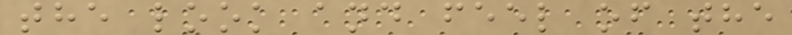the look and feel of the
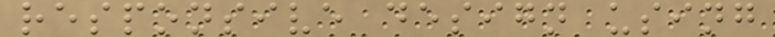responsive design using
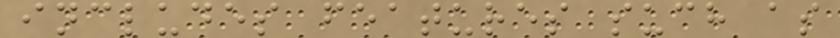includes features such as
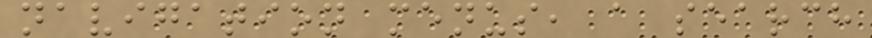navigation menus, a search
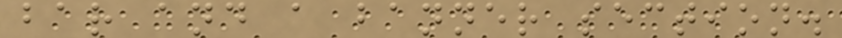bar and a banner section.
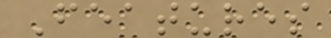Features
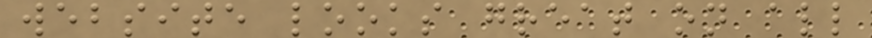website looks great on all
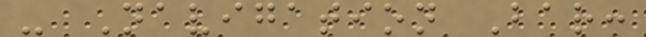- Navigation Bar:
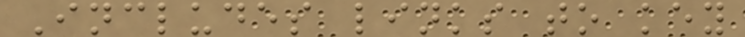Includes links to key
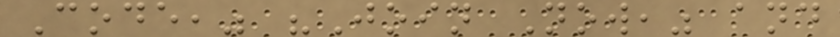Code," "Join Now," and
